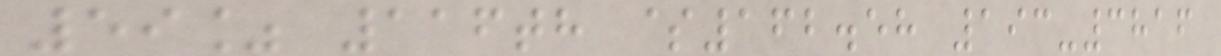59% 116th $162.58 193-3816
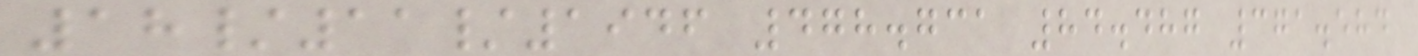18/11/1946 478.731 84.487 371.584
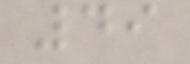49
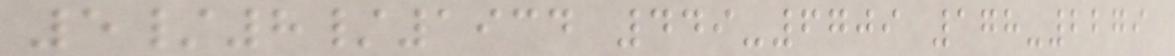5/8/1934 449-6709 178-2279
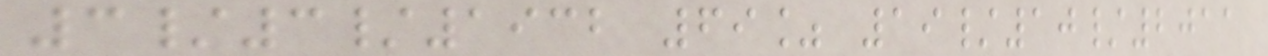3/3/1932 69% 19/10/2011
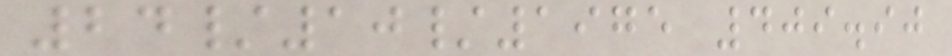24/10/1975 409.90
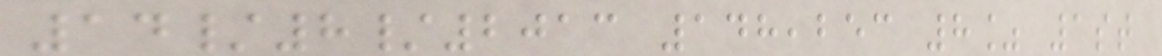14/8/2013 148,253 8% 1st
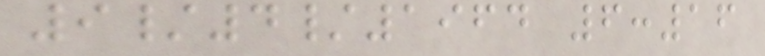9/4/1964 6:16
